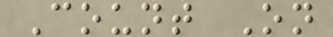Count On
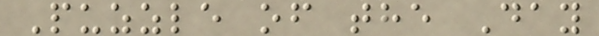Puzzle of the Day
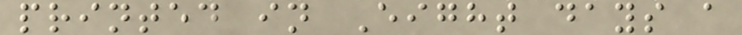printed in Eight days a
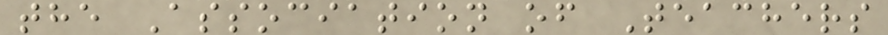the Association of Teachers
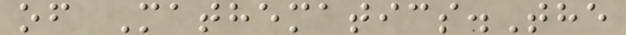of Mathematics.The
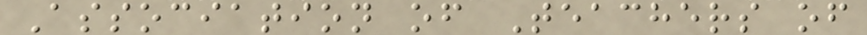Association of Teachers of
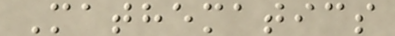Mathematics
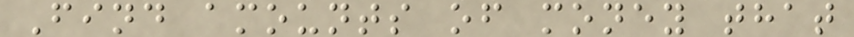Find amounts of money that
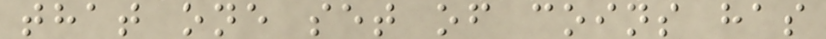that one set of coins has
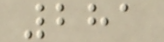281
